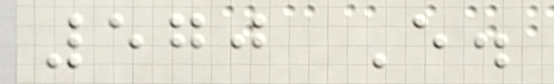570 E.
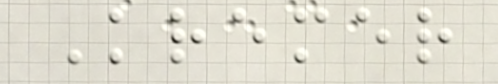Kremer
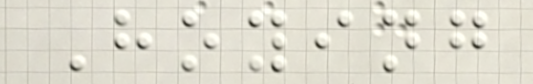Hoying
